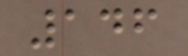146
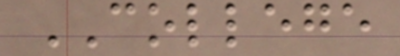COLLEGE
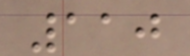110
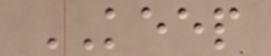KEEP
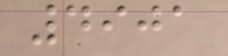4901
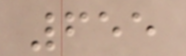655
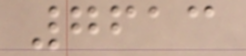7613
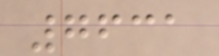7631
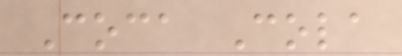Coca Cola
